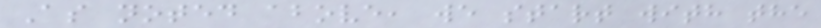As noted above, we start with the
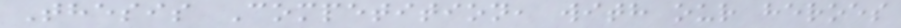Thesis Competition, with our heroes
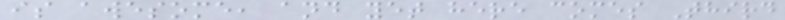is awesome, and yet here comes Third
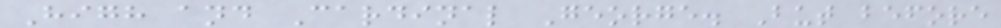High and Cardinal George. But before
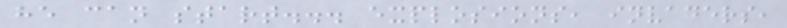he can start... explosions, invaders,
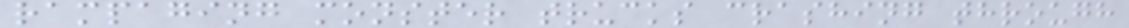rampaging monster trucks crashing through
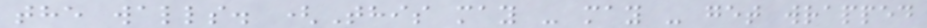the walls. (This may - may - get wrapped
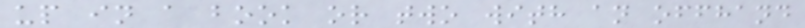up in a book or two with an offhand
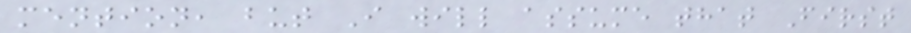mention, but I will assume that First
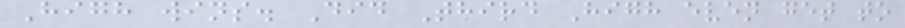High wins. Did Third High even get to
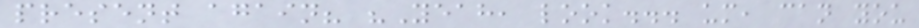present again? "Yeah, look... um, can you
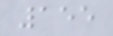155
